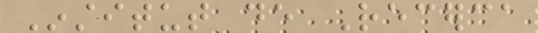Institut de Recerca
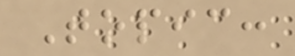Topic:
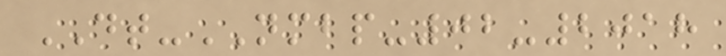DT-NMBP-02-2018
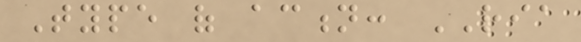Type of action: RIA
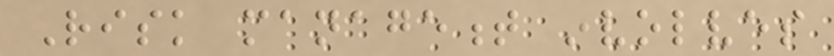Risk management involves
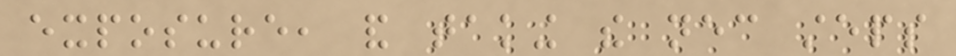exposure, and taking the necessary steps
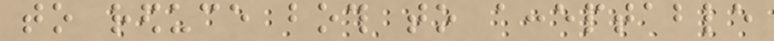to reduce both to acceptable
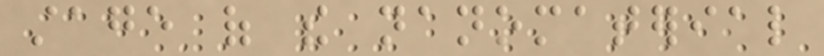stage of the nanomaterial
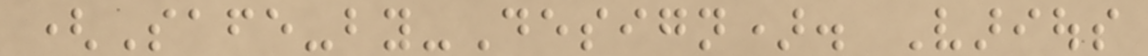(Safe-by-Design). Various
